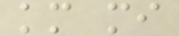km mi
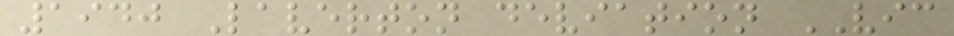1940 Laverton deviation VIC
